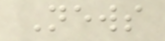News
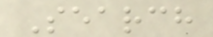Search
